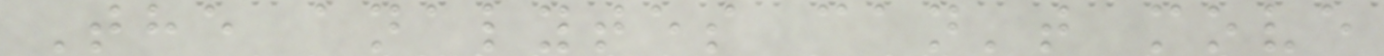The analytes can't move
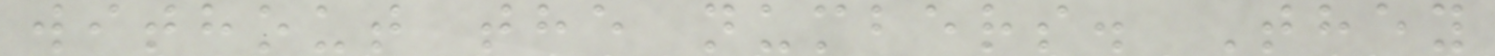without the numbers. They
